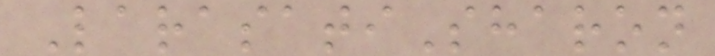LarasatiSharon
